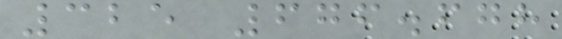325 676.678
